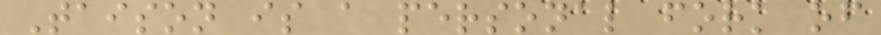Taison is a personal fork of
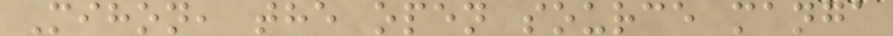Mihon, the open source manga
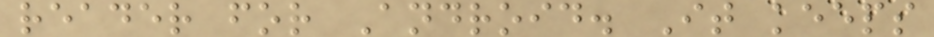reader for Android. It keeps
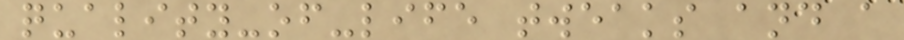quality-of-life tweaks and a
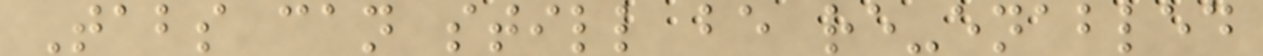Tabs can still be re-enabled
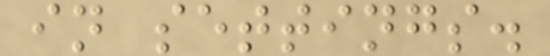in settings.
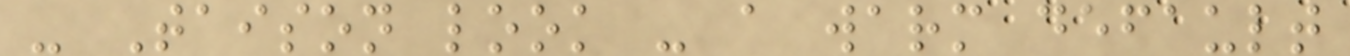- Taison look - a warm default
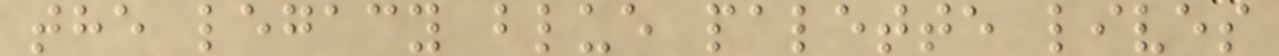the legacy blue palette lives
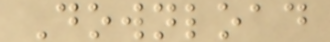Download
